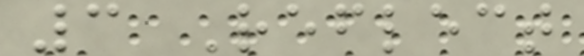3 Reflect
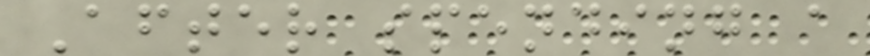After spending a
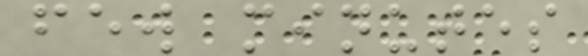few minutes
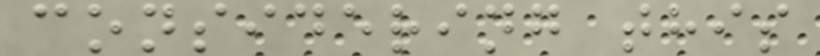considering this
